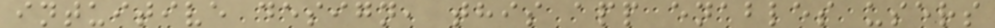intuitive design, this app enables users
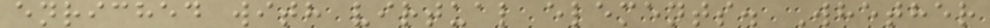enriched with virtual elements. Whether
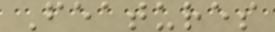Features
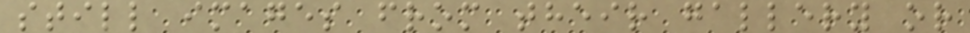still images from their gallery or
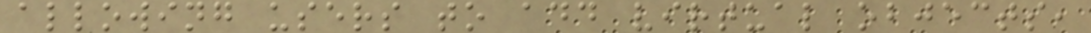allowing users to add virtual objects,
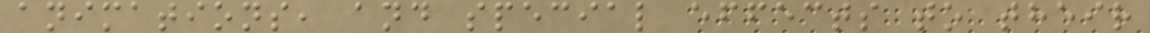animations, and special effects to their
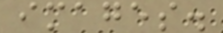images.
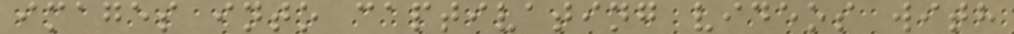images into captivating videos with
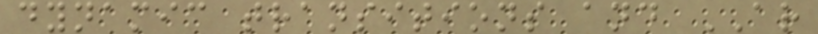dynamic transitions and AR
